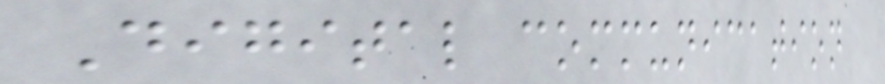Digital communication
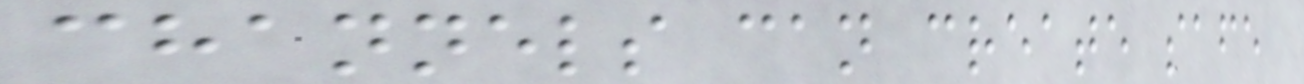channels can create safe
